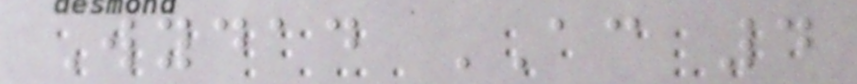Wydad AC 4
